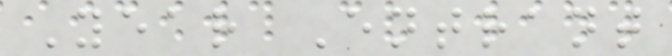Year Entrant
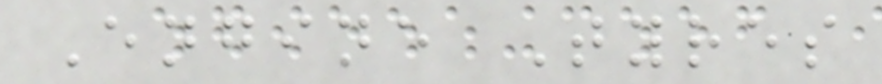Engine Tyres
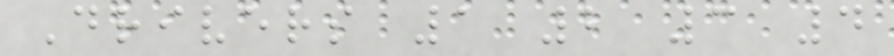Drivers 1 2 3 4
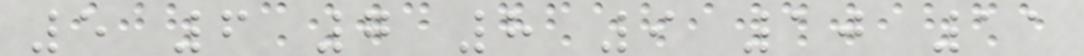5 6 7 8 9 10 11
